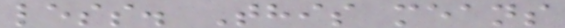less. This means
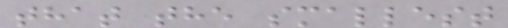that the smallest
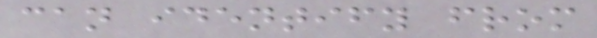can identify from
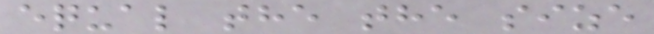equal the the size
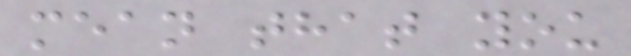mean that you
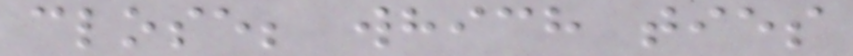close; which ties
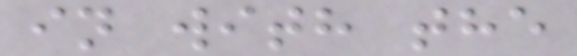in with the
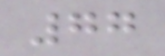77
